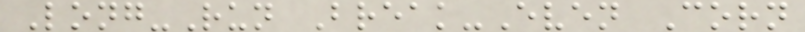Long-Run Break-Even Corn
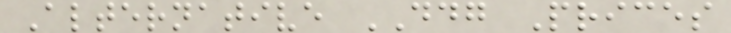Alternative DDG Prices
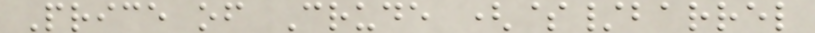Price of Crude ($/barrel
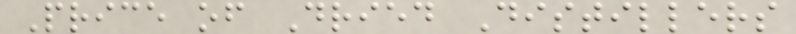Price of Dried Distillers
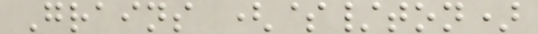Grains ($/ton)
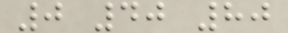0 40 80
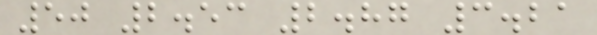50 2.53 2.87 3.21
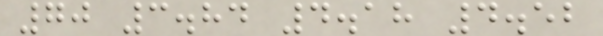70 3.84 4.18 4.52
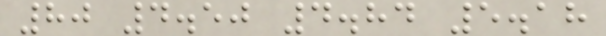80 4.50 4.84 5.18
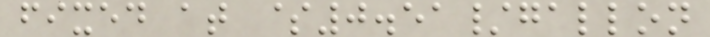fixed at $0.51/gallon
